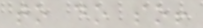to do so!
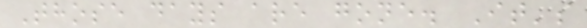Those days are gone. It's
